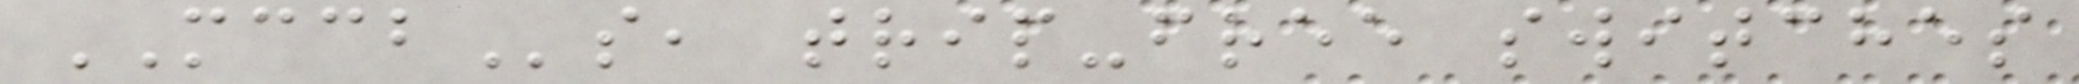MCCBs, trip-free switches
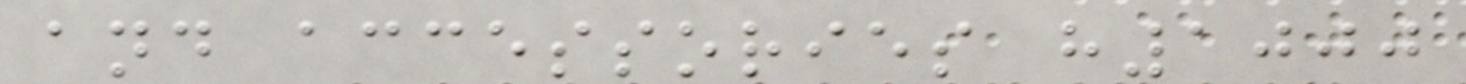and accessories h1000
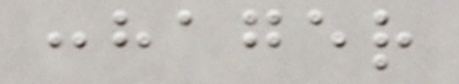:hager
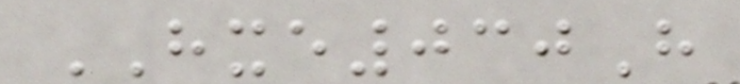HXE030H
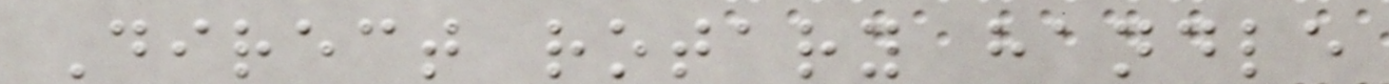Direct rotary handle
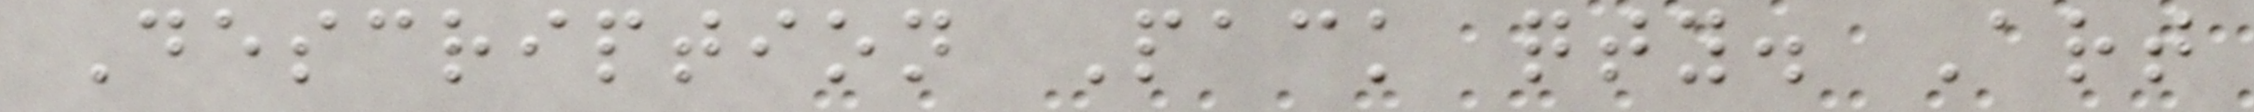Description Pack qty. Art
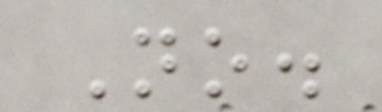No.
